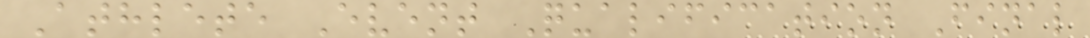Athlete Event Qualification Final
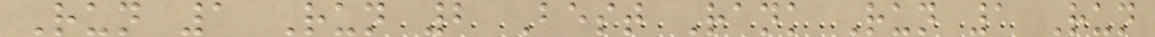Run 1 Run 2 Best Rank Run 1 Run
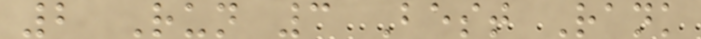2 Run 3 Best Rank
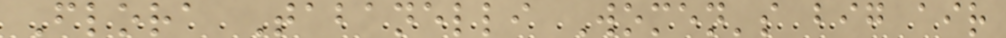Flora Tabanelli Women's big air
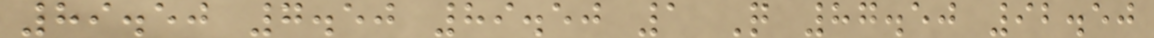89.50 7.50 89.50 1 Q 87.50 92.50
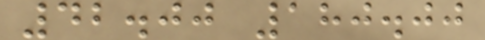42.00 180.00
